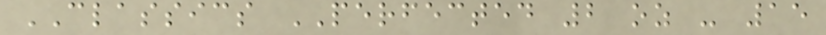CLASSICS PERFECTED 2 oz - 15
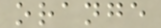orange
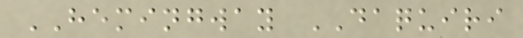HEMINGWAY DAQUIRI
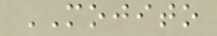MOJITO
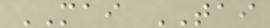MAI TAI
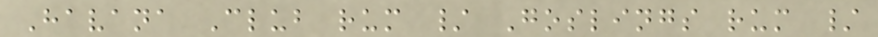Havana Club rum / Goslings rum /
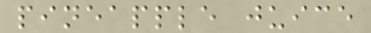pineapple juice
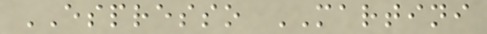ESPRESSO MARTINI
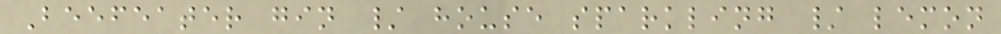Beefeater gin / house sparkling / lemon
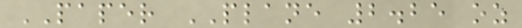PAPER PLANE 2.25 oz
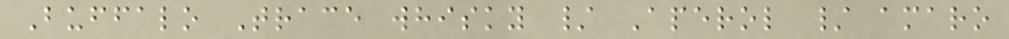Buffalo Trace whisky / Aperol / amaro
